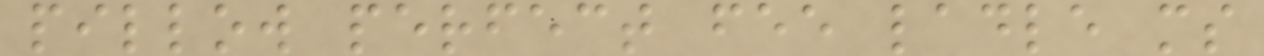pillow perfect fee ladle ms
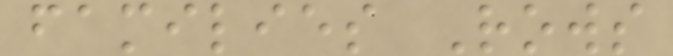families Rows
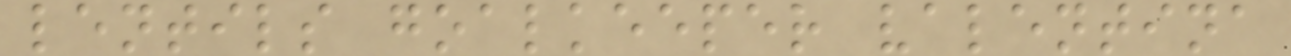lentils goalkeeper valentina
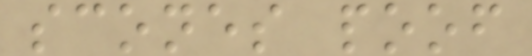scones poof
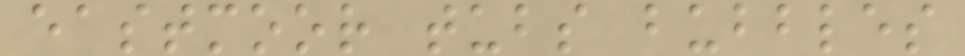eastmoor tubs bubbles
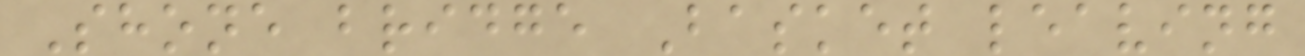Shone bridge Basket leaving
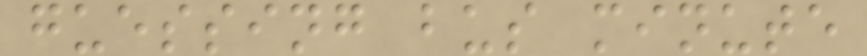guessing bus minute
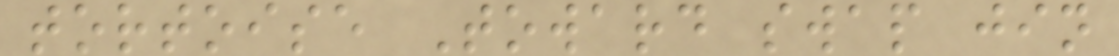tortoise Toward swap jin
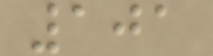101
